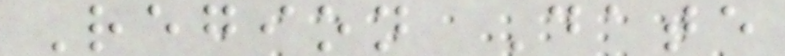Region Date
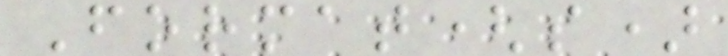Format(s)
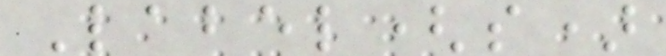Label(s)
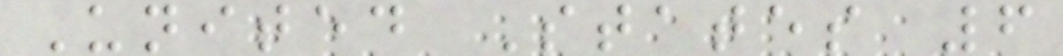United States 6
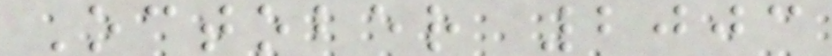October 2003
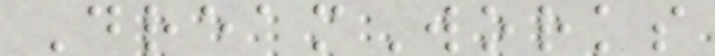DreamWorks
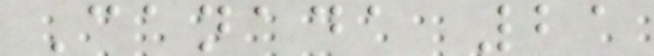Canada 21
